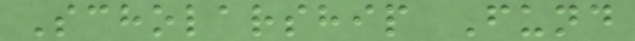Scholarship Fund
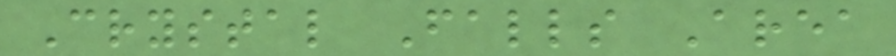Crystal Falls Area
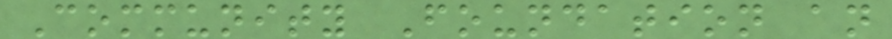Community Foundation an
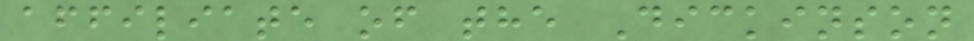affiliate of the Dickinson
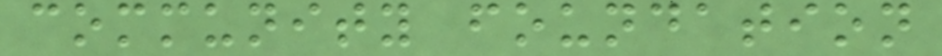community foundation
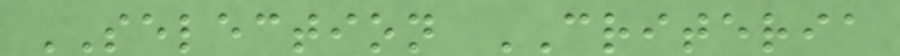SELECTION CRITERIA
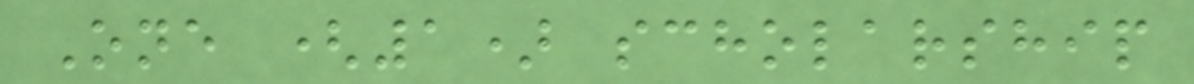One (1) scholarship
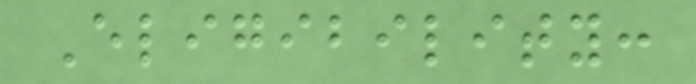Eligibility:
